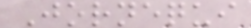Jornequi
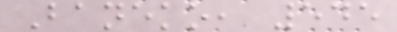Baneko, 545
